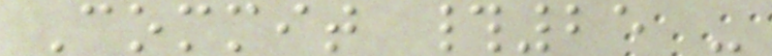Commit #25 -
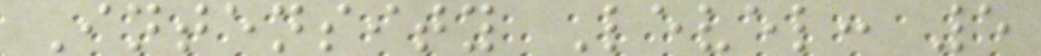Intensity Level: 5
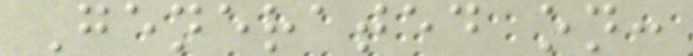Generated on:
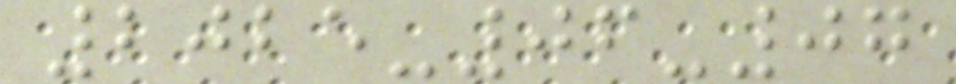2025-06-07
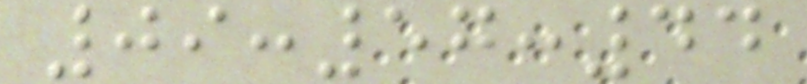09:57:44
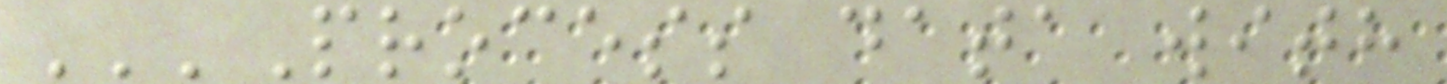'''Process data with
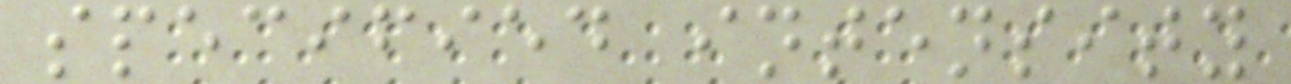specified intensity
